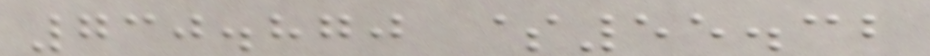730.870 $55.32
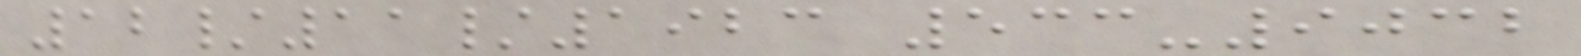12/11/1923 533-9032
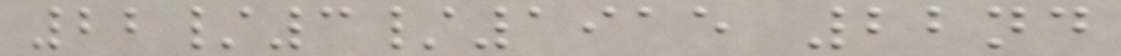22/3/1915 22nd
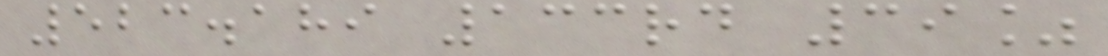523.189 133rd 39%
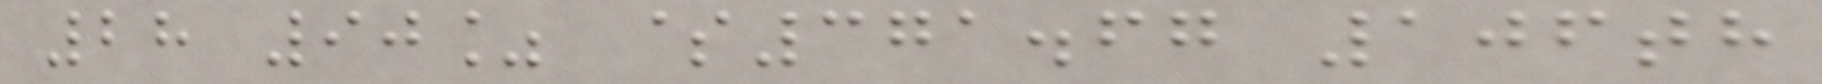28 90% $371.67 106th
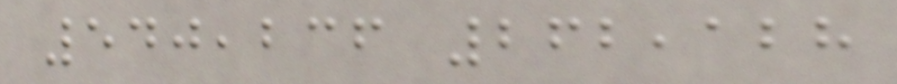540,236 262,128
